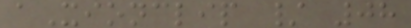aXionclip / 08
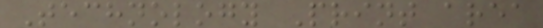Technology Print area
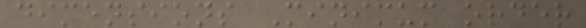dimensions Minimum order
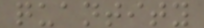quantity
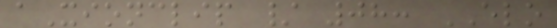aXionclip / 08: ELO
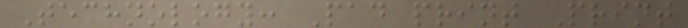Technology: Pad print Print
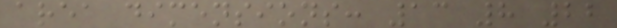area dimensions: 13 8 22
